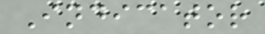Indicator
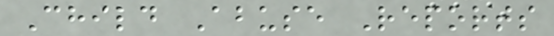Child Abuse Reports
